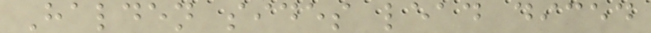Halden sides lead diced
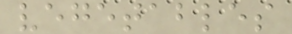vegetables
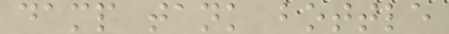damp tank bottle
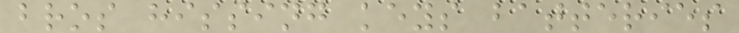bros hissing keys batteries
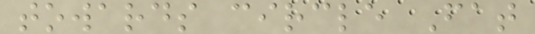towards circle Fat
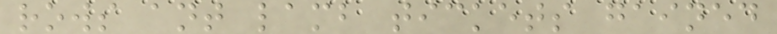rows ant lamb tickets gained
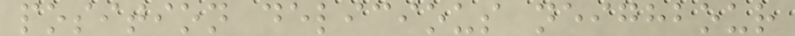position delicious neighbour
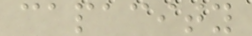capacity
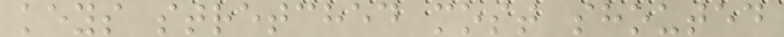keys stretched most shouted
